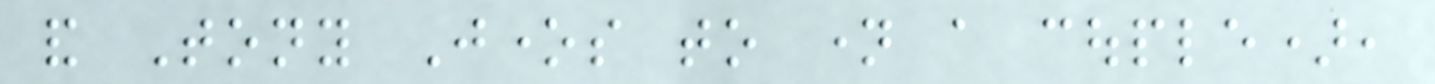and Tony Jones to name a couple),
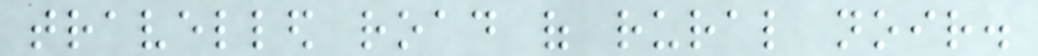travelled road of rural noir.
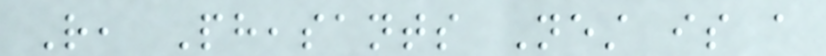Rather, Pheasants Nest is a
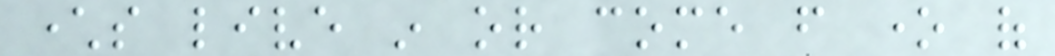characters live in or come from one of
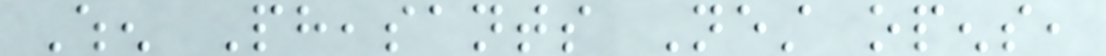When Pheasants Nest opens,
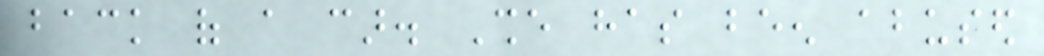back of a car. She has been abused
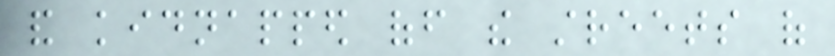and kidnapped off the streets of
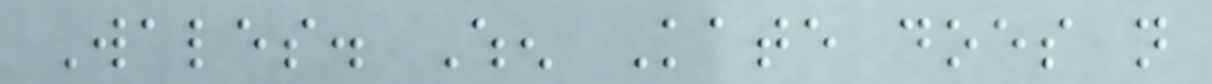Wales. When Kate does not
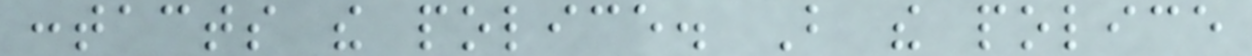contacts the police. But the police
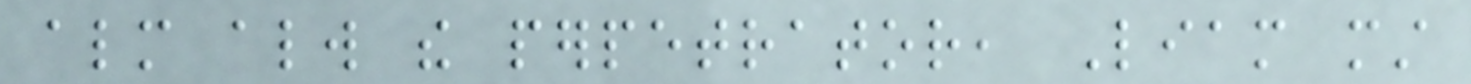almost always the perpetrator, Liam must
